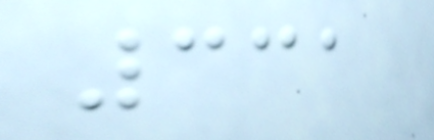331
